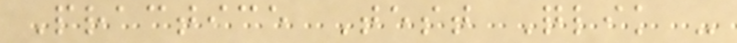Practice Test Qlik -
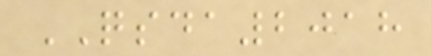QSDA2018
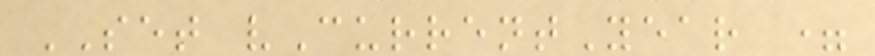SET vCurrentYear =
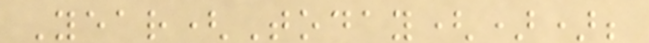Year(Today());
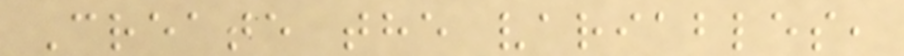Create the variables,
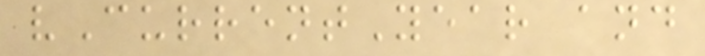vCurrentYear and
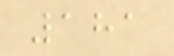181
